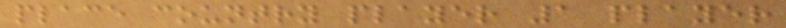place country player 1 player
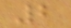2
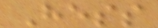Hess
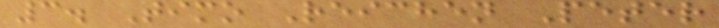3. Timo Reichen Peter
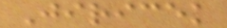Jiricek
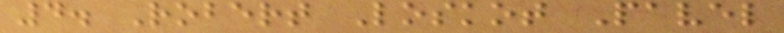4. Robert Loskot Pavel
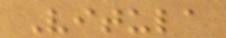Vitula
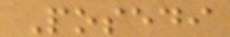Posedi
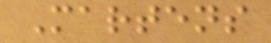Martens
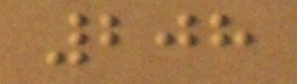208
